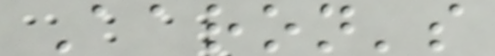Aaron's
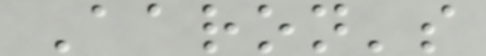Aaron's
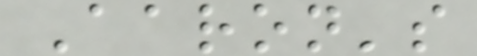Aaron's
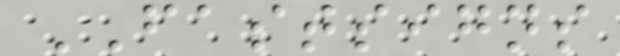FASTSIGNS
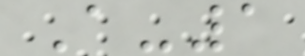A-1
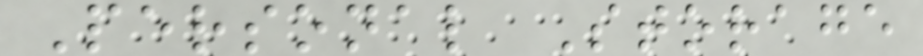Personal Storage
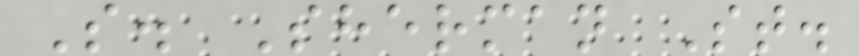S. Sherman St.
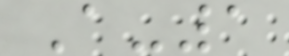A-1
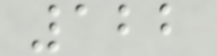122
